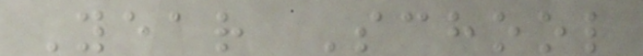Year School
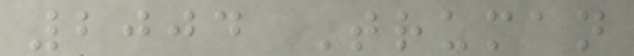2004 Truman
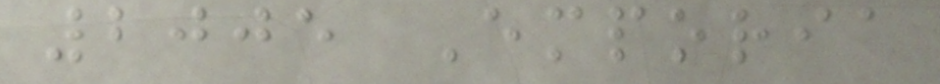2005 Emporia
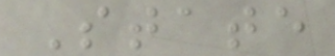State
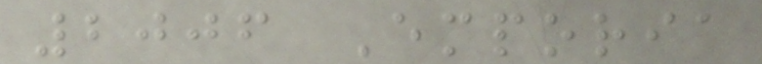2006 Emporia
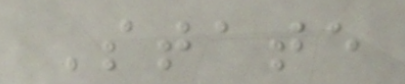State
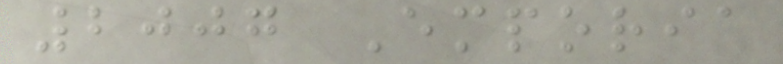2007 Emporia
